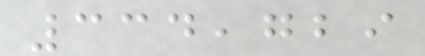334,729
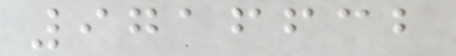9716632
